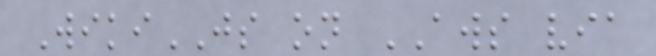WikiJS on AWS via
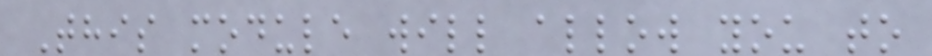This module will allow you to
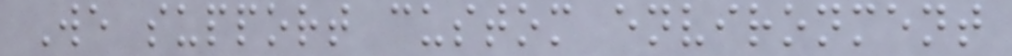We support custom environment
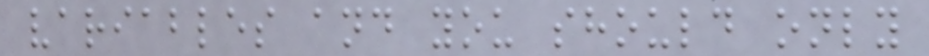variables and you should only
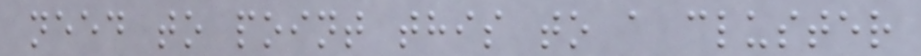need to point this to a cluster
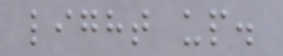light up.
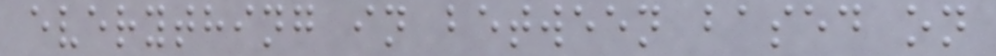everything in between based on
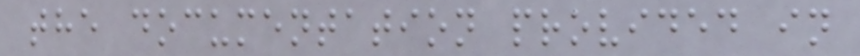the documentation provided in
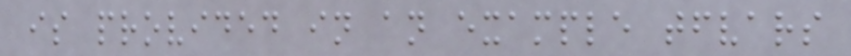is provided in an example tfvars
